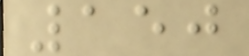150
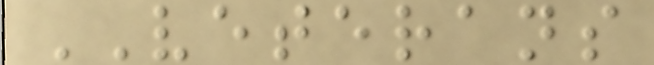VETERANS
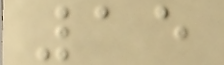15
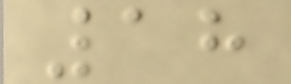18
